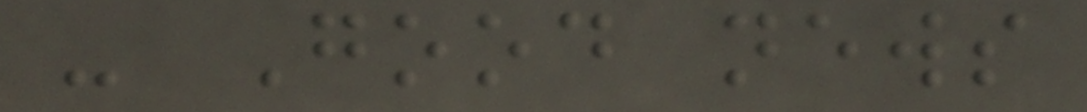- Good news
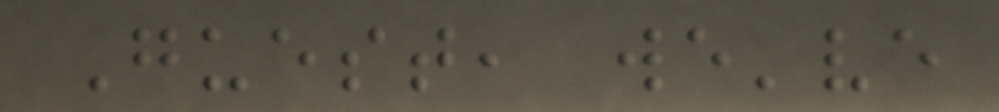Guest, we've
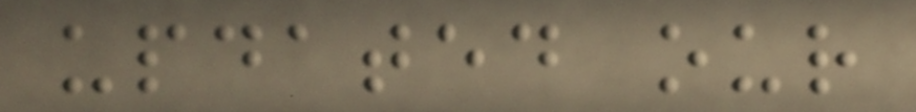updated our
